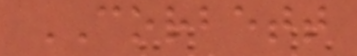CORBETT
